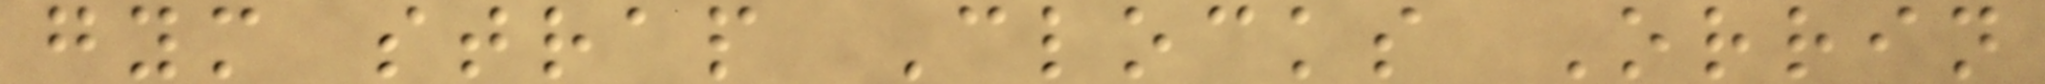gym strap Clocks Orrin
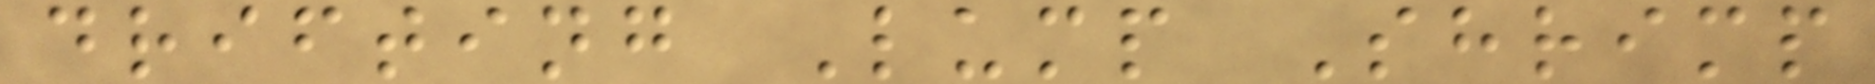drifting Lump Shrimp
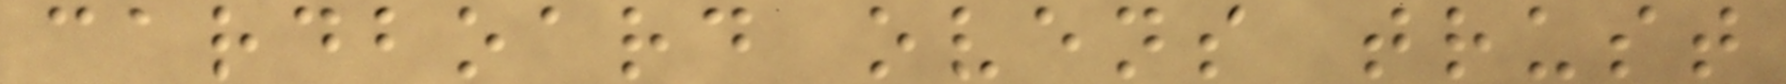cardboard ovens trust
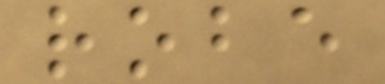robe
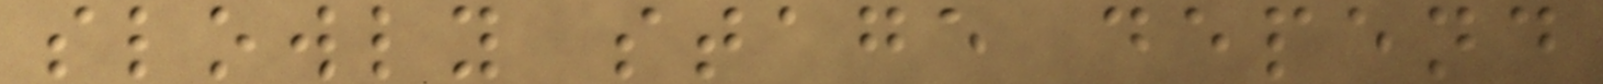slowly stage depend
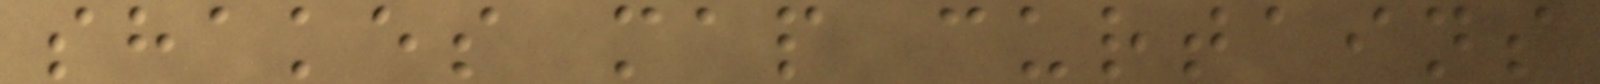shakes map curtains
